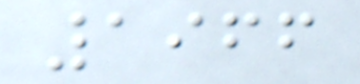1966
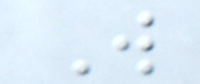W
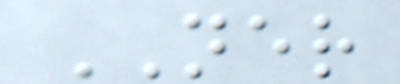NER
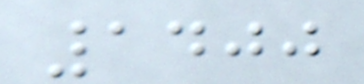1400
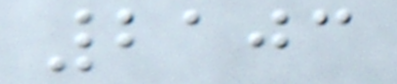2103
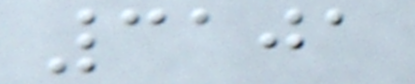3101
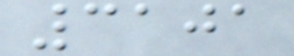3101
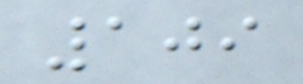109
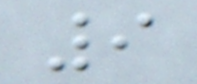9
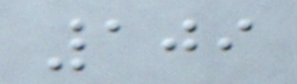109
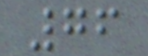76
